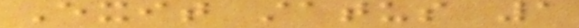Exit status 1
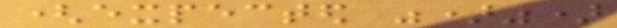(expected ")")
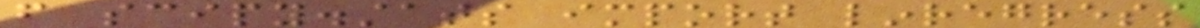from scipy.stats import linregress
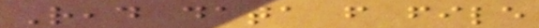Read data from file
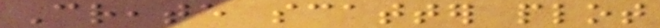Create scatter plot
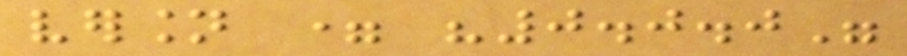version = "0.0.0"
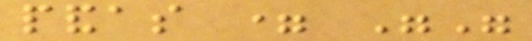pandas = ""
